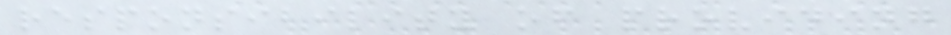responsibility of providing
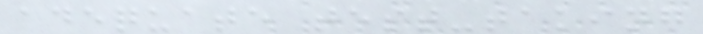adequate test-taking
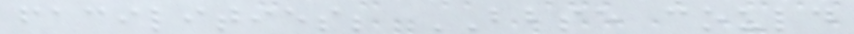facilities; BBSE could
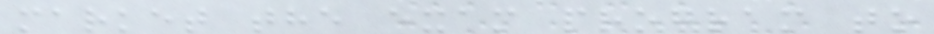market the exam program to
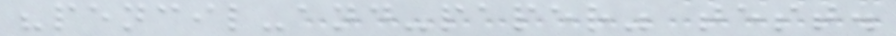"pencil-and-paper" test.
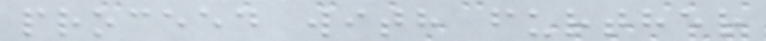proceed with further
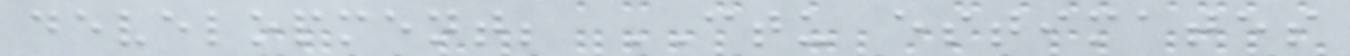development; CTU estimates
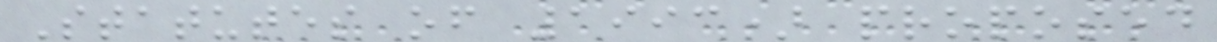Statutes of 1993) proposed
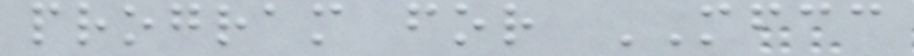program for MFCC
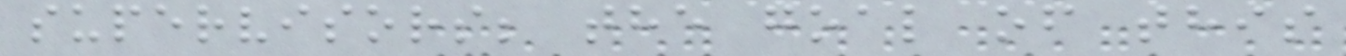supervisors; the goal of this
